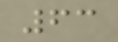63
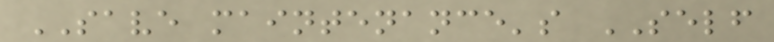SAVE maintenance's SELF
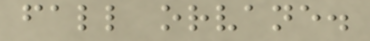fall orvane.
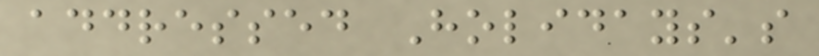addressed Holidays's
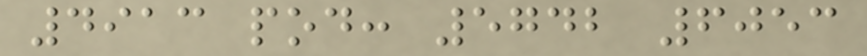4913 pod: 5742 6053
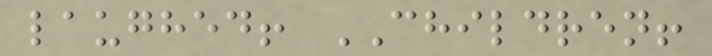laughed! CHILDREN!
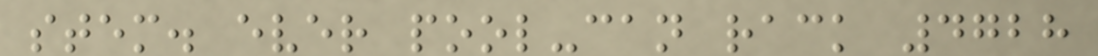stem. ever pool-can rack 4728
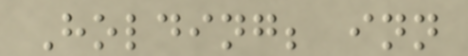Holding; inn
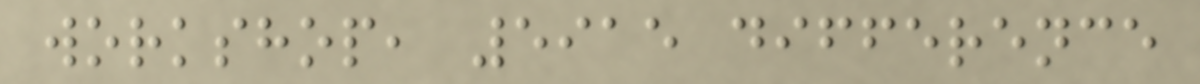workshop, 5915 difference
